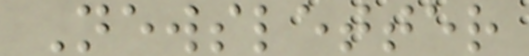Newsletter
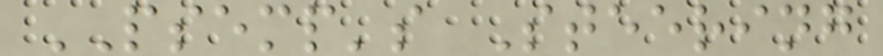PSEMP's Steering
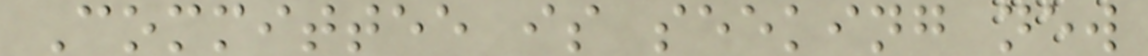Committee is seeking new
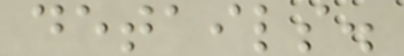details.
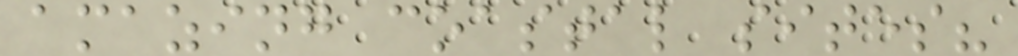amazing coastal sites?
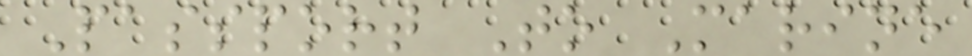Passport To Marine
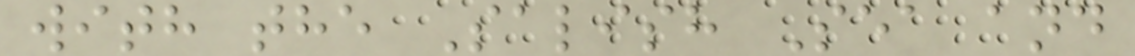with the Salish Sea and
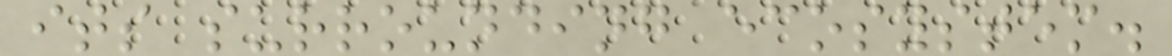its surrounding ecosystem.
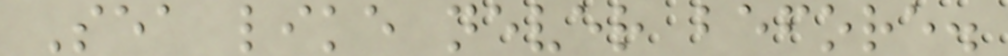Sea like never before.
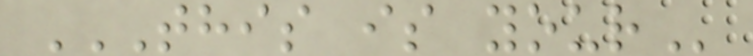THIS IS YOUR
